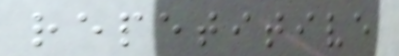repetitive
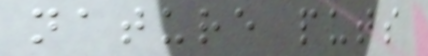nature puts
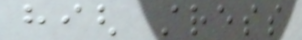high stress
